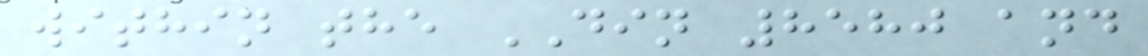within the DIN 8580 and
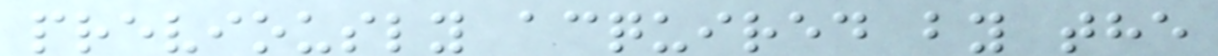previously acquired by the
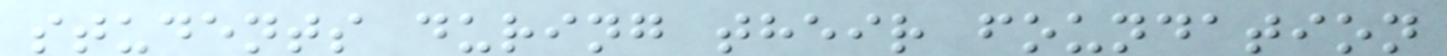students during their foundation
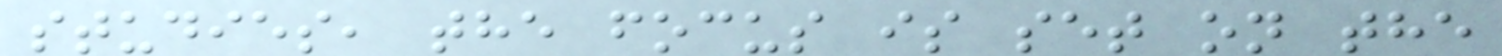studies, the focus is set on the
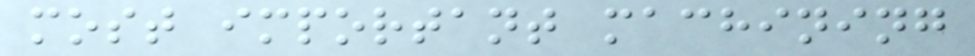most important machining
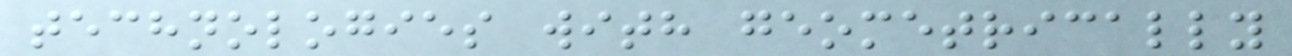technologies with geometrically
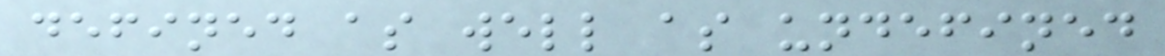defined as well as undefined
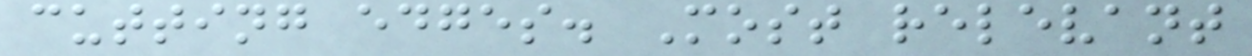cutting edges. Most relevant
